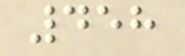458
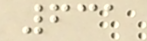631
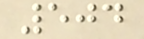504
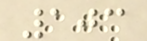103
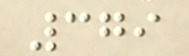379
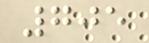705
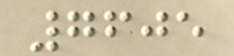7605
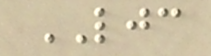LJC
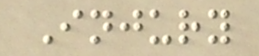Injury
